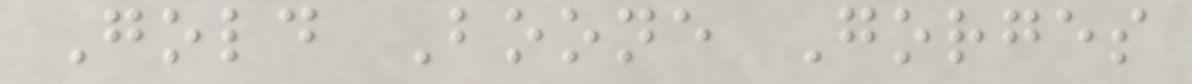Gold Boone Gorges
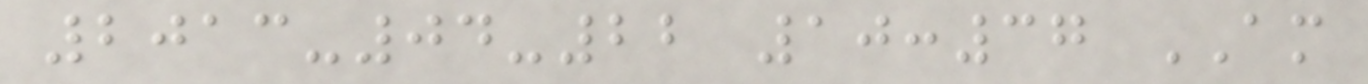2013-04-22 10:37 AM
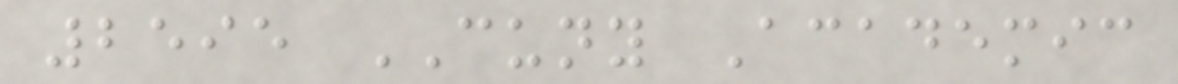2595 CUNY Academic
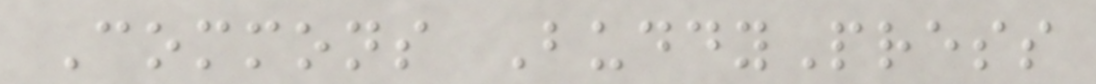Commons BuddyPress
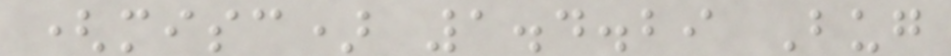(misc) 1.4.29 Bug
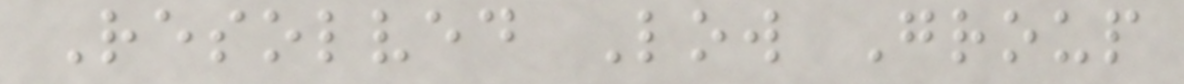Resolved Low Group
